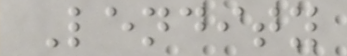Lendity
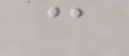@
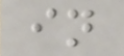in
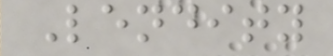Lendity
